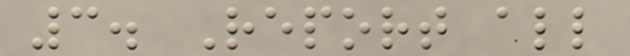3. Report all
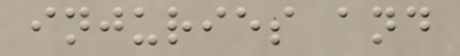injuries and
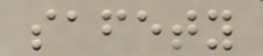safety
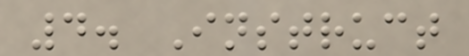4. Instruct
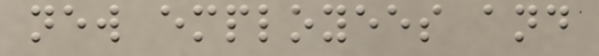new employees and
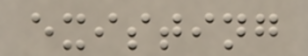existing
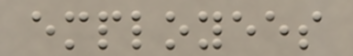employees
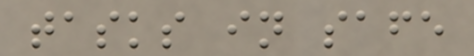tasks in safe
